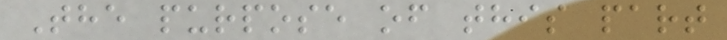The purpose of this part
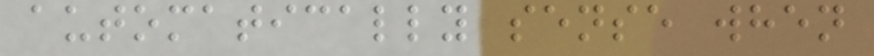automatically sense when
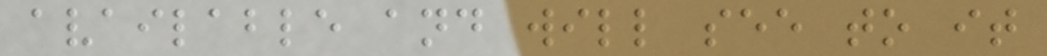available and will see to it
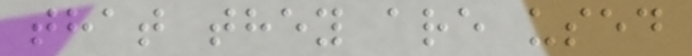that they are used
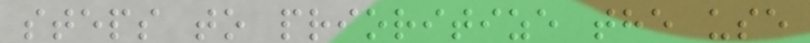steps to prioritize the use
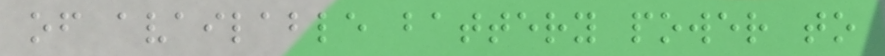of available battery power to
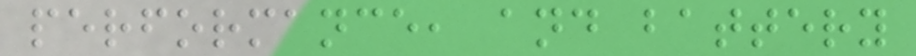performance, and battery
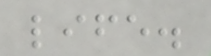life.
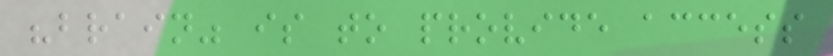"brain" is to provide access
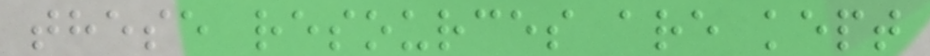these resources are kept
